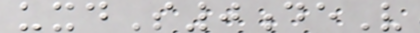uxdS0deV
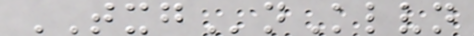TXGnKlvn
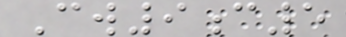Cw9c5
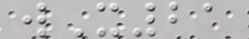wX21
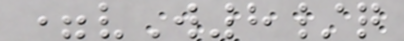=vW8/q
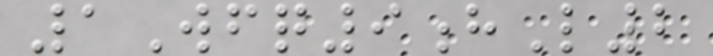1Wfq9hL2
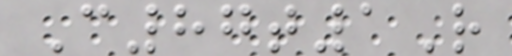C87t1R
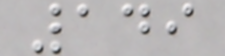149
